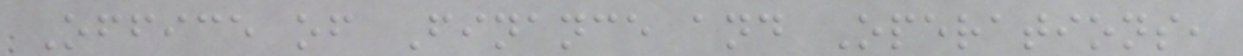Office of Finance and Operations,
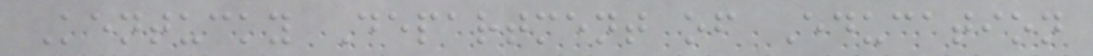Kentucky Department of Education
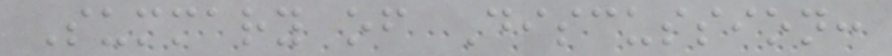Summary of Discussion:
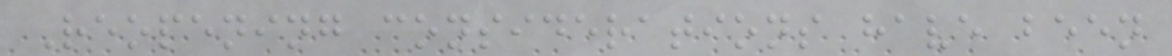Reopening considerations have been
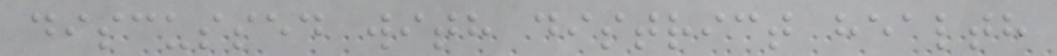discussed with district health
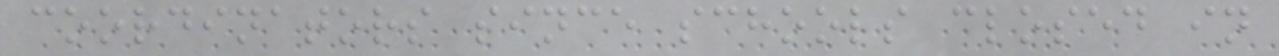coordinators since schools closed in
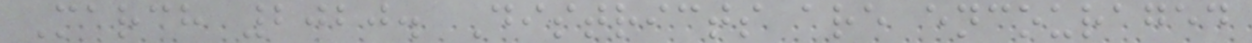March 2020. Districts are encouraged
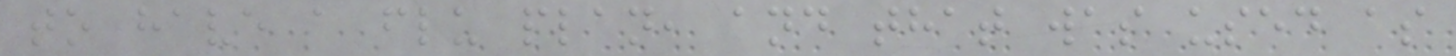to have a flu plan, and that was used as
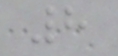8
